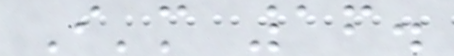I'm 16.
